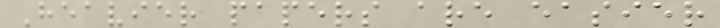Heavier papers are easier
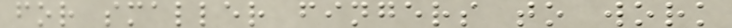for smaller fingers to work
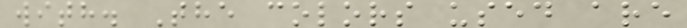with. The colors used are
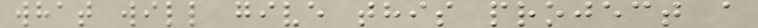what will give this project a
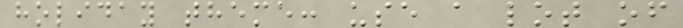holiday theme: use a lot of
